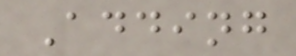Adding
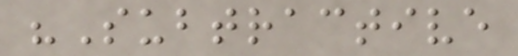"Subtractive
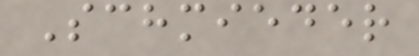Schmieder
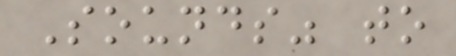Sounds" to
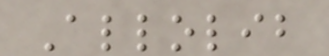Allolib
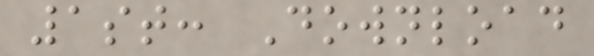1st: Download
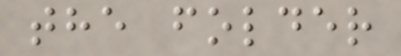the folder
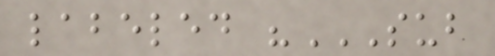labeled "SUB
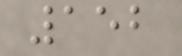152
